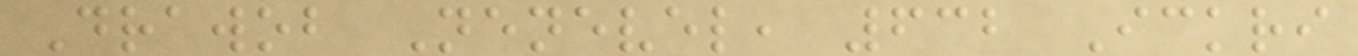Drawob Nenevel, 632 Ickri
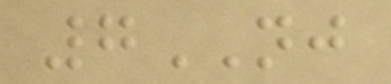7NJ
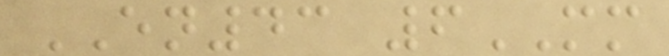EN43 6MM
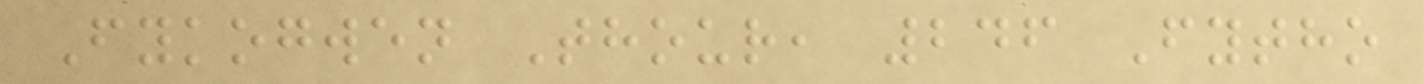Fykogwen Thour, 246 Fytho
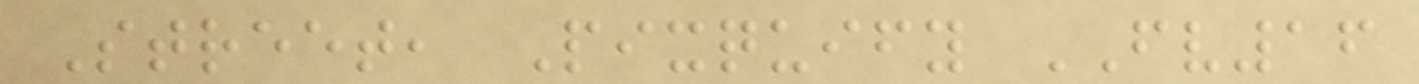Street, Pixquify FV16
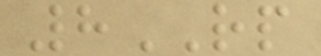8RP
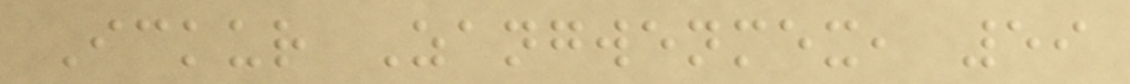Ickur Zangwenmex, 59
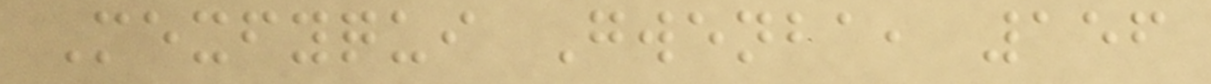Mexfyqui Gwenba, 156
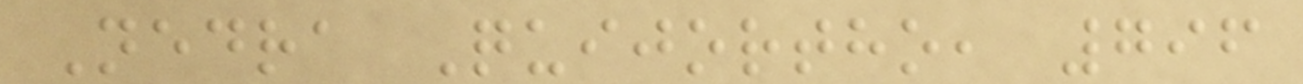Nedra Quijortho, 796
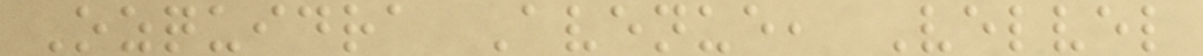Ozquidra Avenue, Velvel
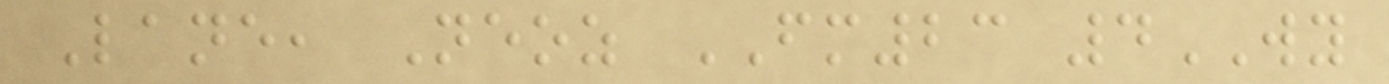Lane, Neoz FM23 4WY
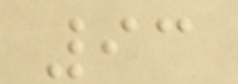93
